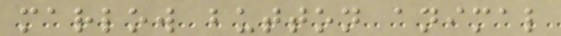marlow button animal
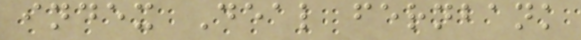index Deal fernbank
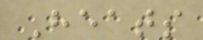Heats
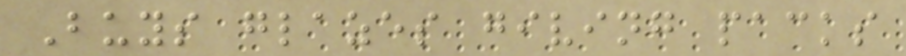Buys glazes giving packs
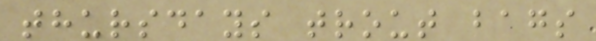thursdays trout bags
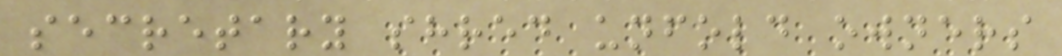secretary shred unfold owners
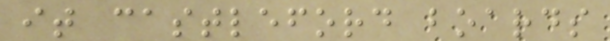it castleford boards
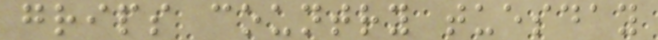grips country tuesday
